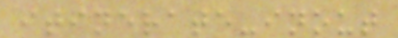itinerate-inout
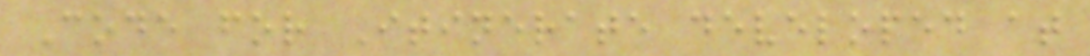Code for Itinerate developed at
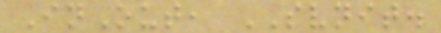InOut, SVNIT.
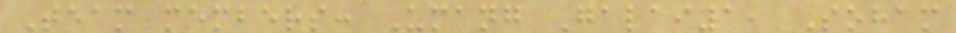Team members: Umang Galaiya, Soham
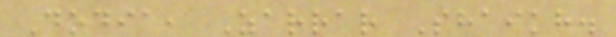Dodia, Zarrar Shaikh.
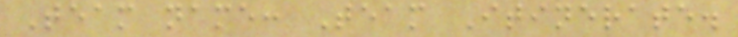Team name: Team Itinerate.
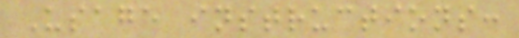Usage instructions:
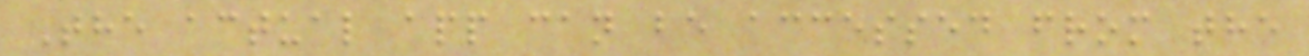The actual app can be accessed from the
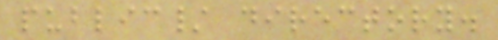public/ directory.
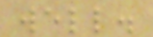well.
